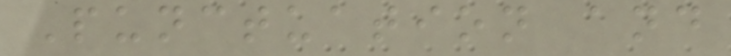Punctuation and
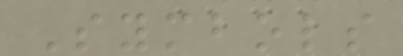Symbols
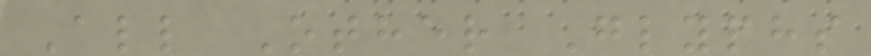All Other Glyphs
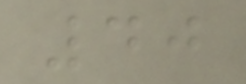40
